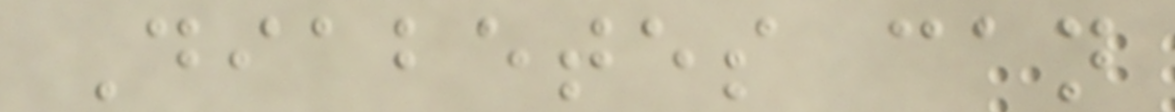Diabetes can
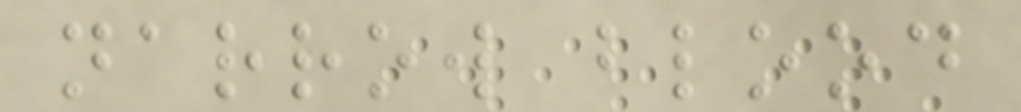narrow blood
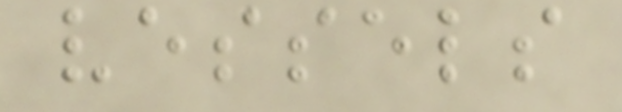vessels
